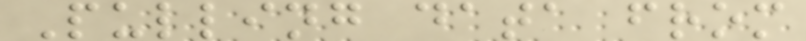Pulling data from
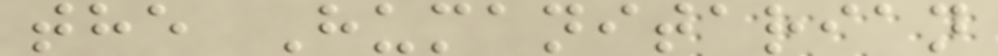the Humanitarian
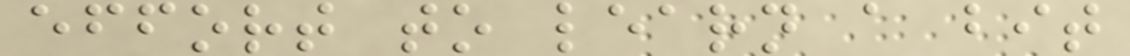effort to learn a bit
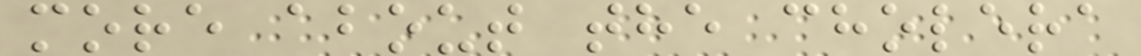more about the cholera
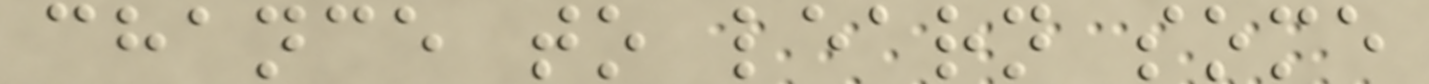chance to learn some
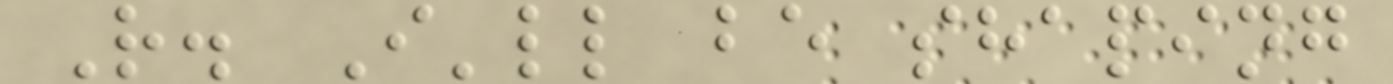R. I'll be shaping
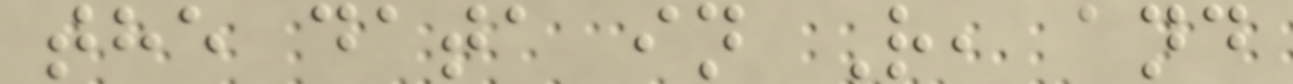the data in R, and
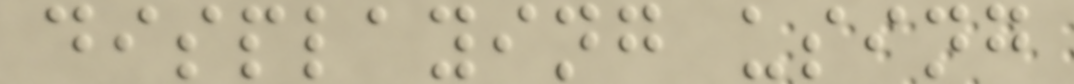displaying using
